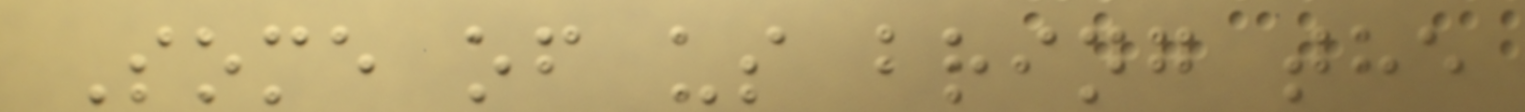Some of us bring the
